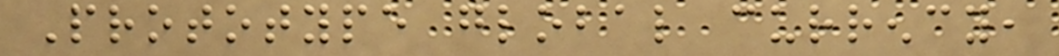Prototype global currency,
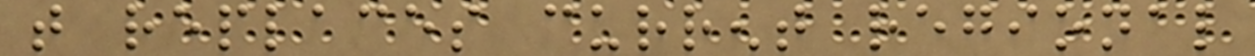that replaces current regional
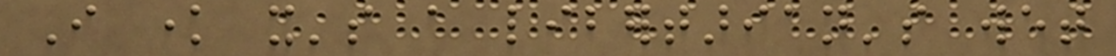I know it's a libertarian's wet
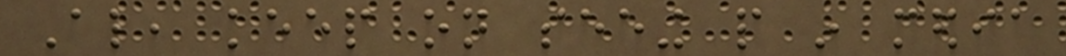Also, keep on seeing people in media
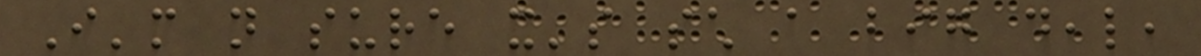I'm not sure it's such a big deal,
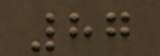87
